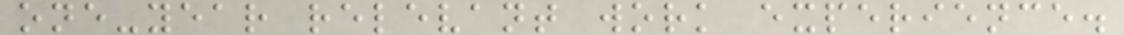one-year relevant work experience.
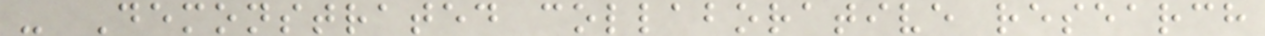- Demonstrated collaborative research
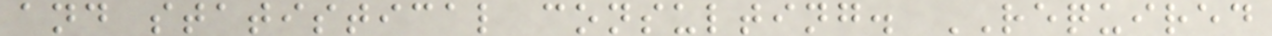and statistical consulting. REQUIRED
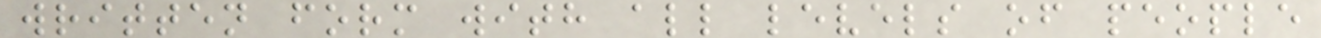written form with all levels of people
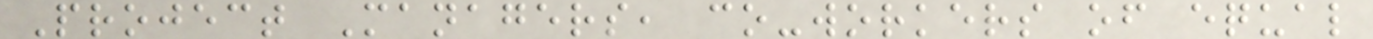Project Managers, co-workers of equal
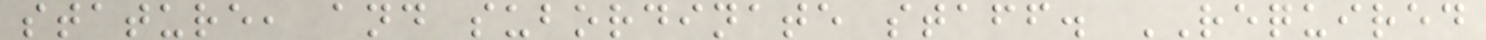stature, and subordinate staff. REQUIRED
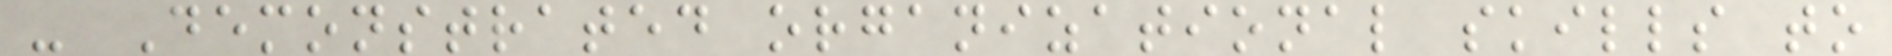- Demonstrated organizational skills to
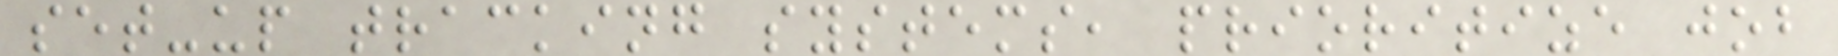set-up tracking systems, prioritize job
